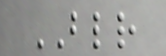BLR
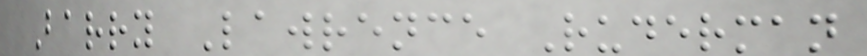Barry Lawrence Ruderman
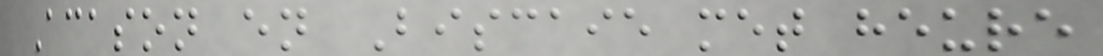Acason en Biscaie met heure
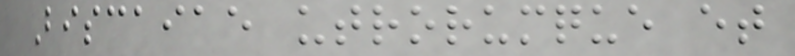Biscaiae utrorumque et
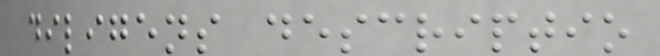diligens descriptio
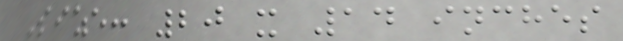Size: 20 x 14 inches
